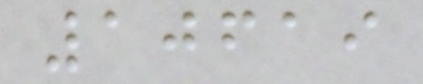10619
